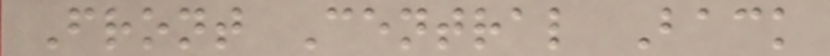Front Central Back
